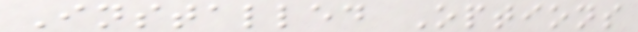Installed Options
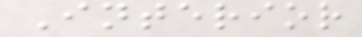Interior
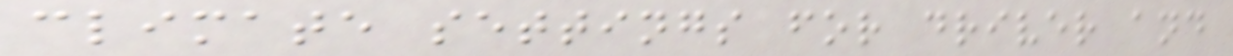climate settings for driver and
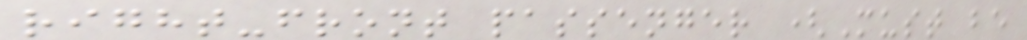right-front passenger (Must be
